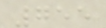755
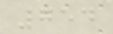754
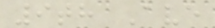9th Ave
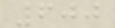600
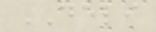DELI
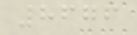8676
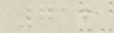712
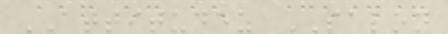ATTITUDEZ SALON
